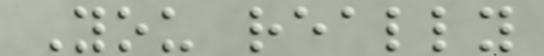You really
